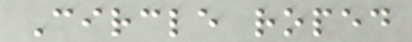Circle roped
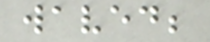waved;
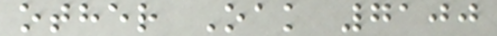other Oak 7100
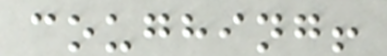coughing!
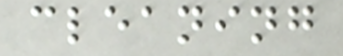cleaning
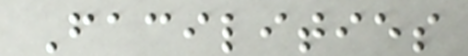Facilities
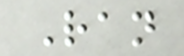Ran
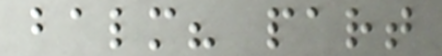balm? part
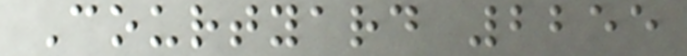Courtyard 2255
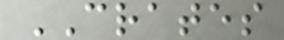CRATES
